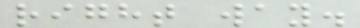right way.
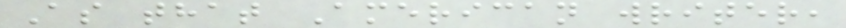As that American writer,
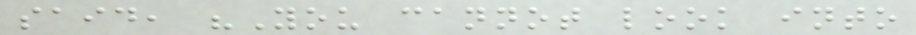said, "You cannot look into
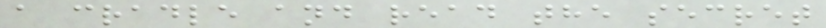a cradle and read the secret
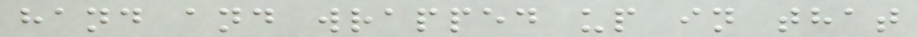hand and wrapped up in that
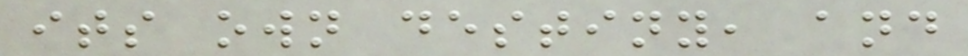its own destiny, and
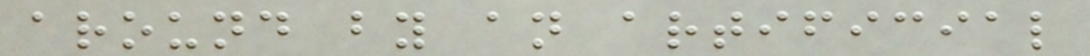around by an artificial
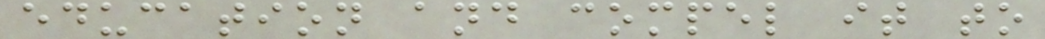education and compel it to
